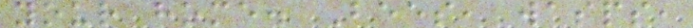your home. Bees, wasps,
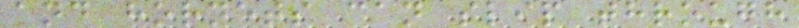and hornets can slip through
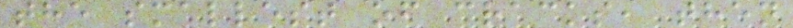the smallest of cracks, then
